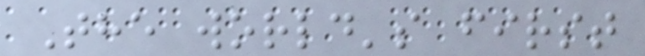The world's first
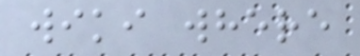wiki where
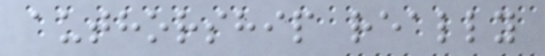authorship really
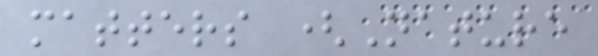matters (Nature
